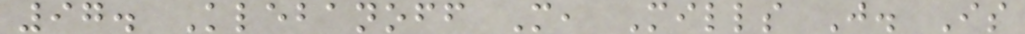97. Klebanoff M, Mills J. Is
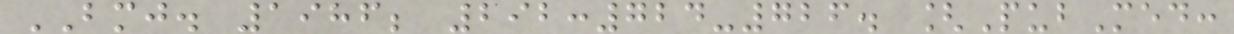BMJ. 1986; 292:724-726. [PubMed:
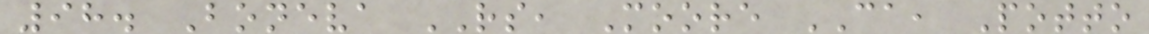98. Boneva RS, Moore CA, Potto
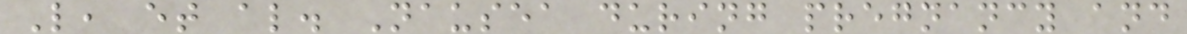L, et al. Nausea during pregnancy and
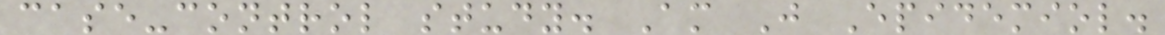case-control study. Am J Epidemiol.
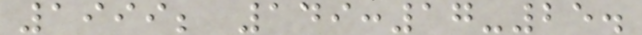1999; 149:17-25.
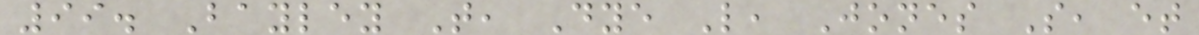99. Bayley T, Dye L, Jones S, et
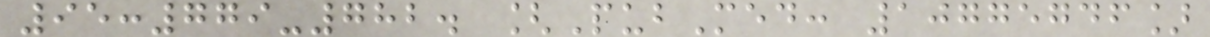95:779-782. [PubMed: 10775746]
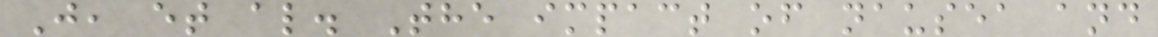J, et al. The impact of nausea and
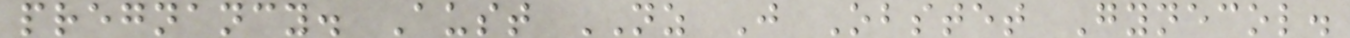pregnancy. Aust NZ J Obstet Gynecol.
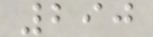290
